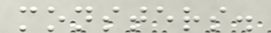monsters.
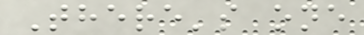There's one
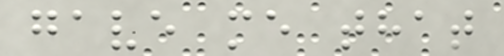gave me that
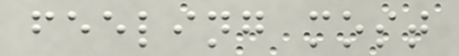feeling most
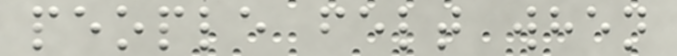people felt when
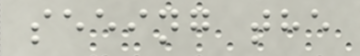seeing the
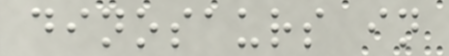dinosaurs in
